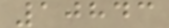10843
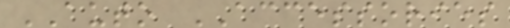AUTO ACCESSORIES
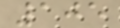105
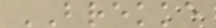BREKKE
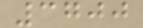3700
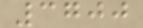3700
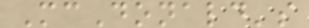McDonald's
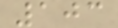103
